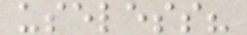useless?
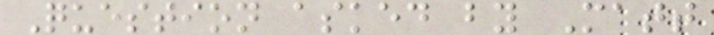Question asked by Matt
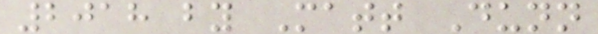2018 by Matt Dunn
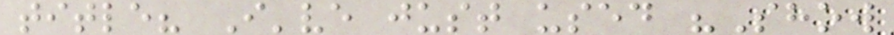title? I've just used "Show
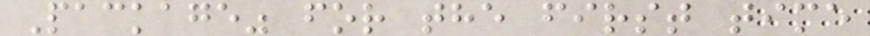Package" for the first time
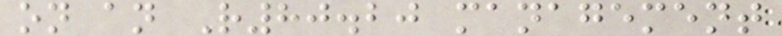on an R80.20 management
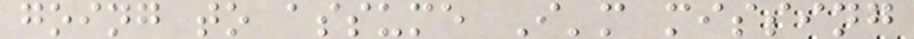going to assume I'm missing
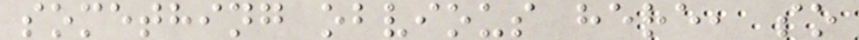something obvious here, so
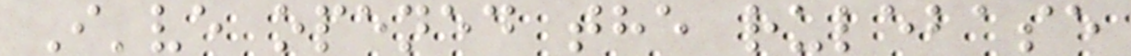I've opened the rulebase
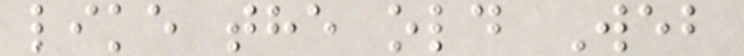like the old Web
